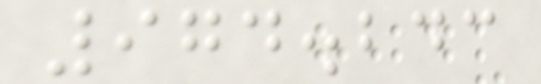974.243
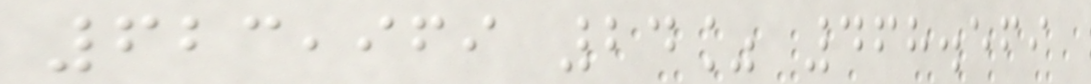623,969 24% 468.569
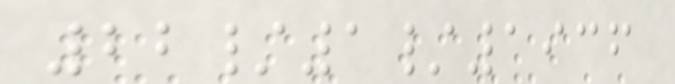22/1/1936
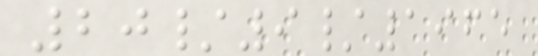20/9/1965
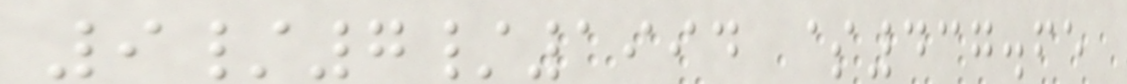9/7/1994 $437.65
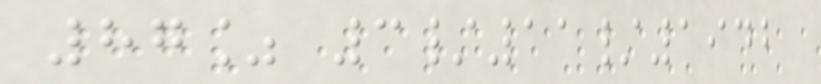87% 3/11/1942
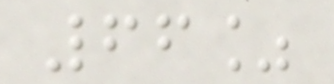66%
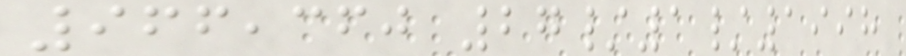966,360 27/1/1998
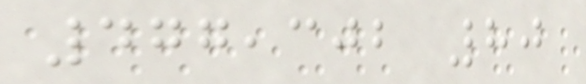477,302 80
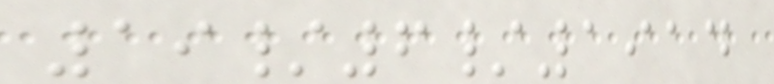19/6/1914
